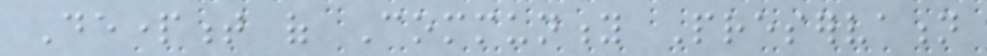Department of Community Preservation
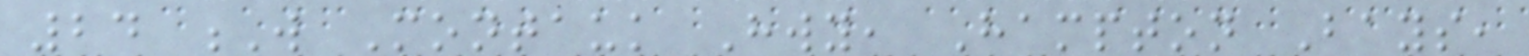24 W Montauk Hwy, Hampton Bays,
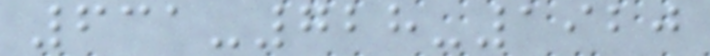631-728-1920
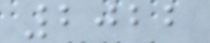2022
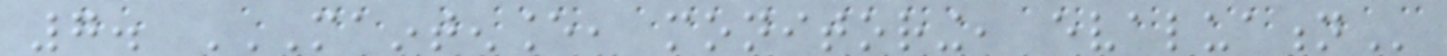7. MAINTENANCE, MONITORING, EVALUATION
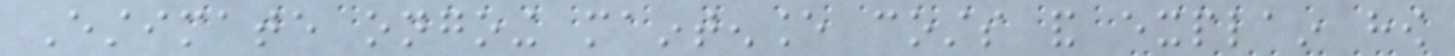Estimate ongoing maintenance costs and explain how
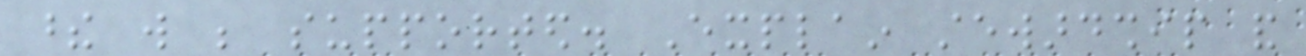these will be supported. Explain stewardship and
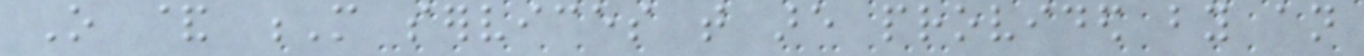O & M services that are provided by an
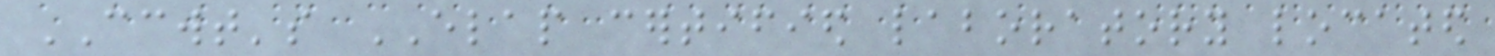CCWT's ELAP certified laboratory located
